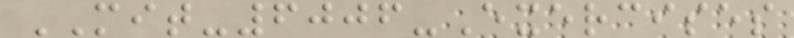MIT-6006-Exercises
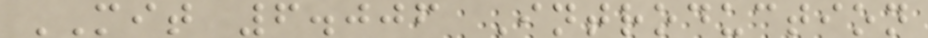MIT 6.006 Introduction
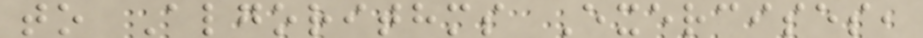to Algorithms Exercises,
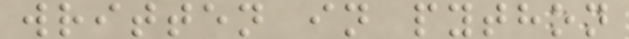written in python
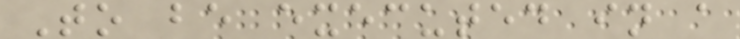To be executed in a
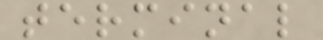terminal
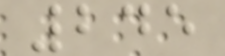245
